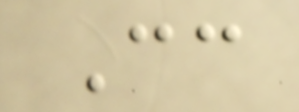Cc
